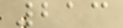213
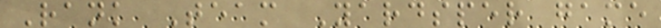Rank Team Yardsper game
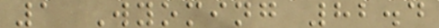1 Wyoming 82.4
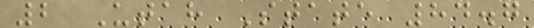2 Utah State 84.7
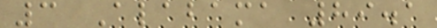3 Alabama 89.1
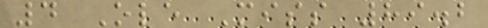4 Ole Miss 89.2
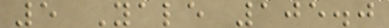5 Yale 105.0
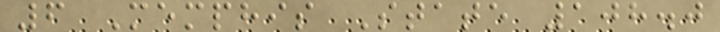6 Memphis State 108.0
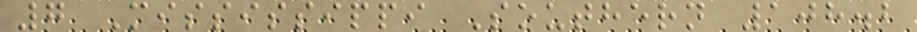7 Mississippi Southern 108.2
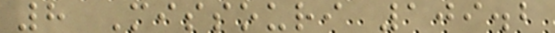8 Missouri 109.2
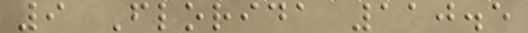9 Florida 110.5
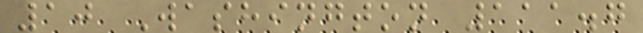10 Washington 111.7
